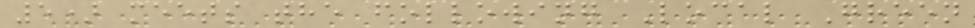5) meets the following Local Green
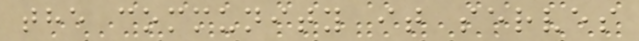the community it serves
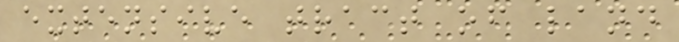extensive tract of land
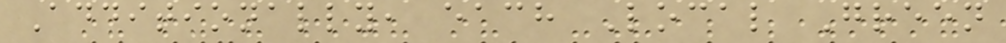Additionally, each Local Green
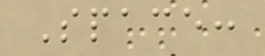Space:
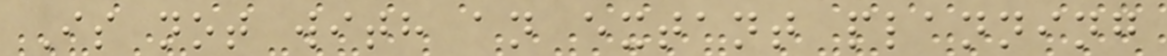Is not with an extant planning
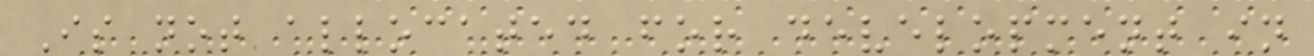Is not allocated for development in
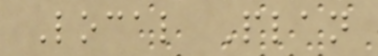Local Plan
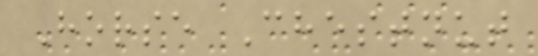Horse Chestnut
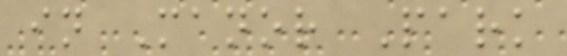in Manor Park
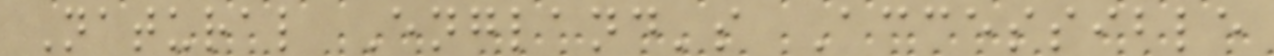Natural England's Accessible
